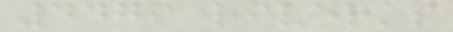4479 river's
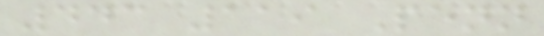443 119 Penn
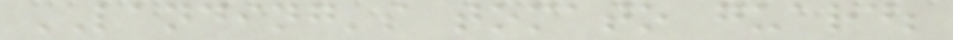LANDING's tomato guard;
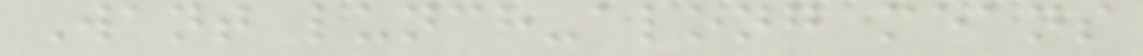Want lunch-along means
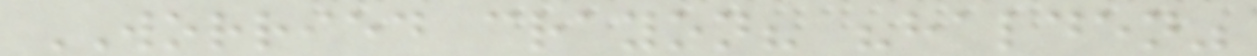WORRIED crayon? "halden"
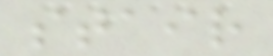stair
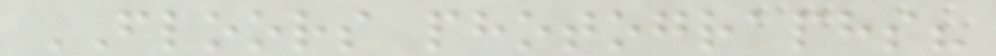FLOORS photographs?
